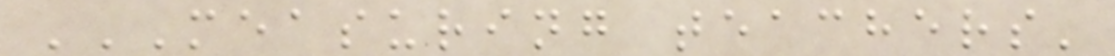MEASURING TEACHERS'
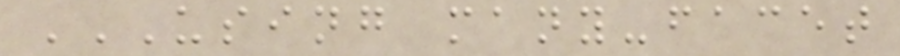USING MANY-FACET
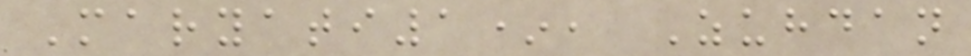Maryati1*, Zuhdan
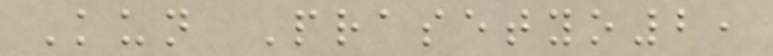Kun Prasetyo2,
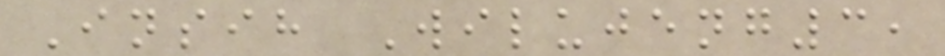Insih Wilujeng3,
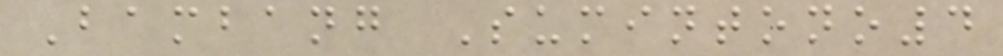Bambang Sumintono4
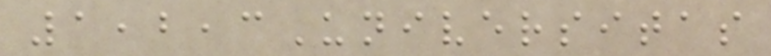1,2,3Universitas
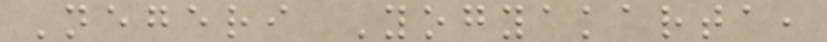Negeri Yogyakarta,
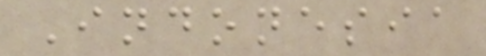Indonesia
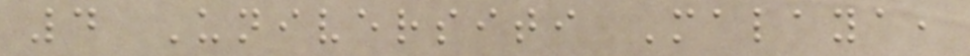4 Universiti Malaya,
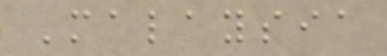Malaysia
